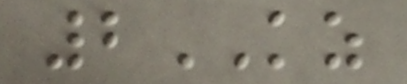2KZ
